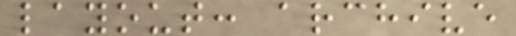layout: archive
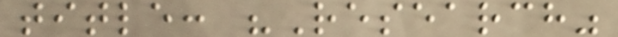title: "Research"
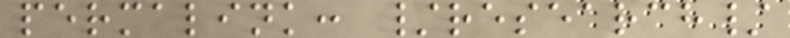permalink: /research/
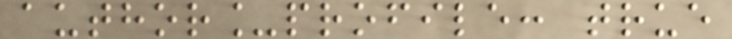author_profile: true
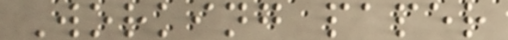Working paper
